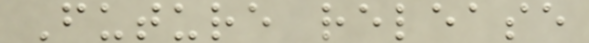Future release
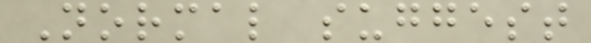Normal suggest
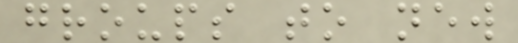groups to new
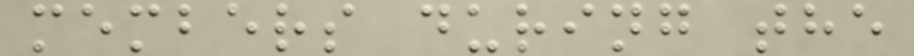members during the
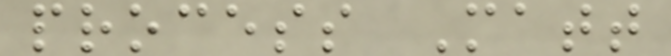process Matt
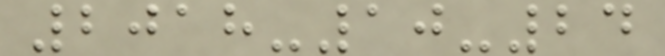2018-10-24
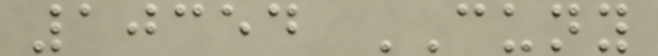10354 CUNY
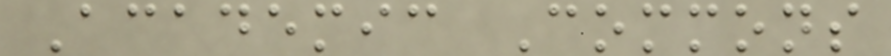Academic Commons
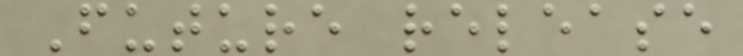Future release
